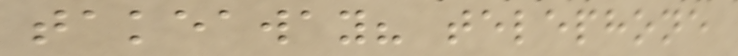takeaway? telephone
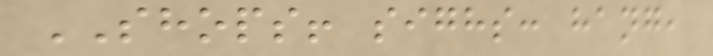SHOPS! sighs: hang,
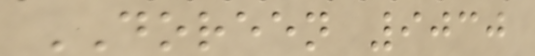DOREEN 9030
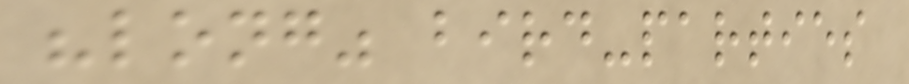"long" bird-parties
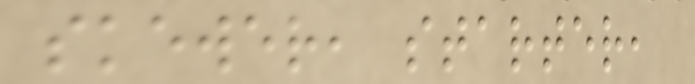skewer, starter,
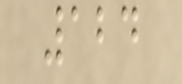124
